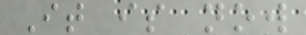It is now
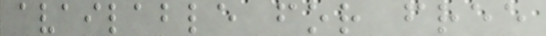available for free
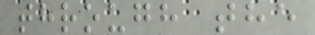through the
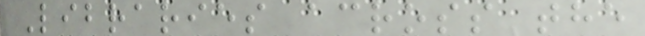Libraries across the
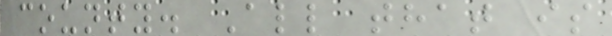county. All that is
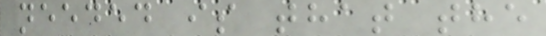needed is that the
